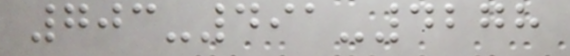703-491-4278
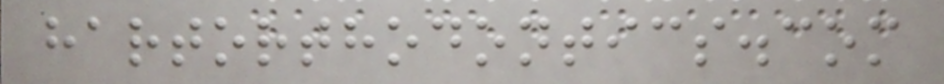hartorthodontics.com
